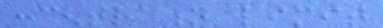concentration limit
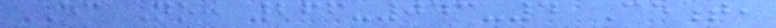EC No: 266-043-4 Cement,
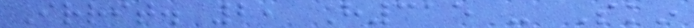Irrit. 2, H315 - Skin
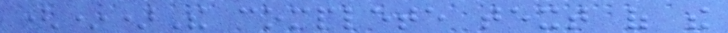(*)The complete text of the
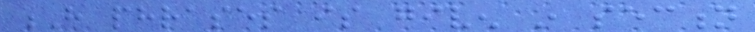H phrases is given in section
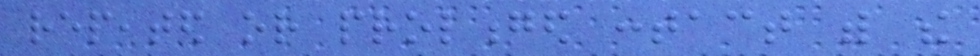repeated or prolonged contact with the
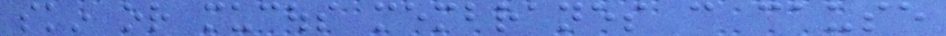skin or mucous membranes can cause
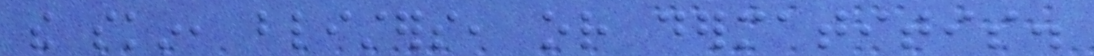the skin, blisters, or dermatitis.
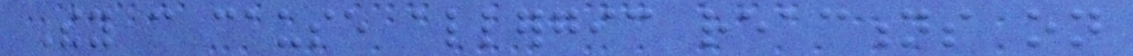They can cause allergic reactions on
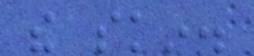the skin.
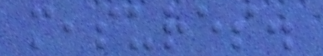measures.
